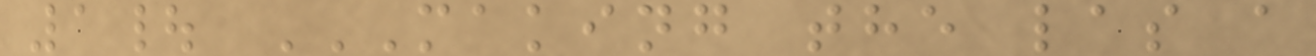1| MAKING THE LAS A
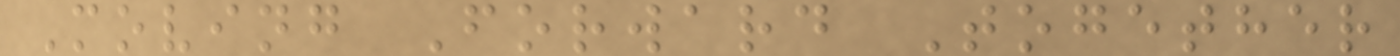Moving Forward Together
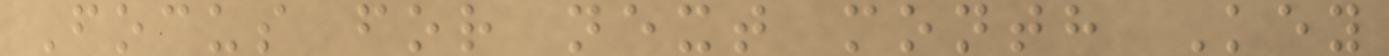Focus for next month Key
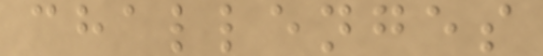challenges
